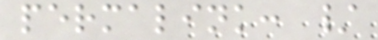permalink: /
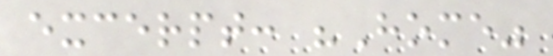excerpt: "Home"
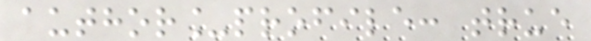author_profile: true
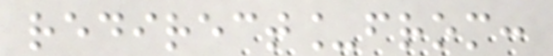redirect_from:
